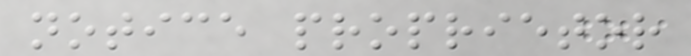notice proprietor
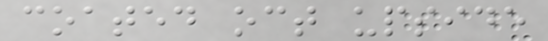coated oct upside
